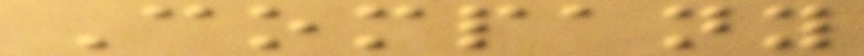Company
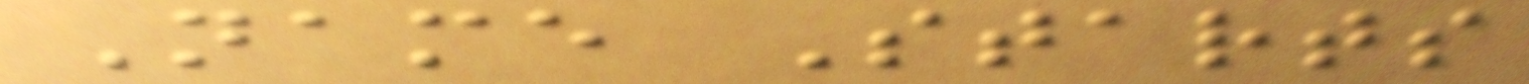Name Starts
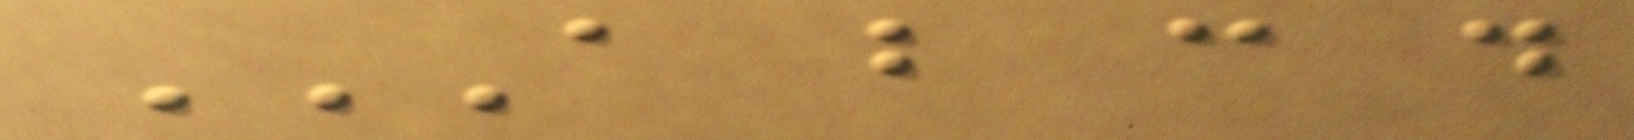A B C D
